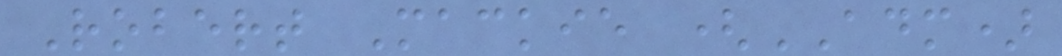Robert Mackie (ADM)
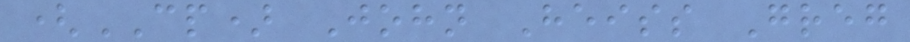(CP) John Heiss Greg
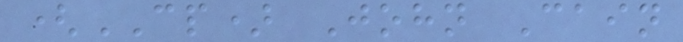(CP) John Cain
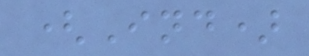(Ind)
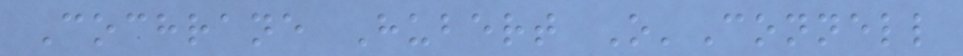Cochrane Hubert O'Connell
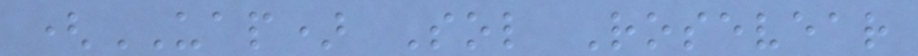(UAP) Sol Rosevear
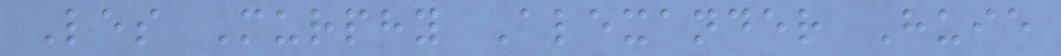Les Murphy Alexander Huie
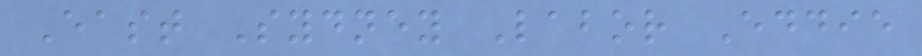East Sydney Labor Eddie
